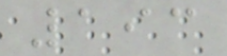193
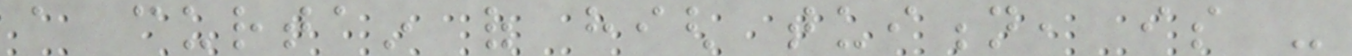a curtain of high tuition, is -
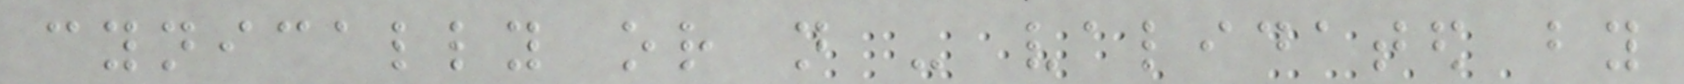cynically or not - validated by
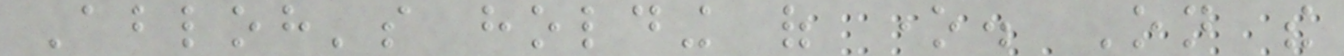Abloh's holding of one. On the
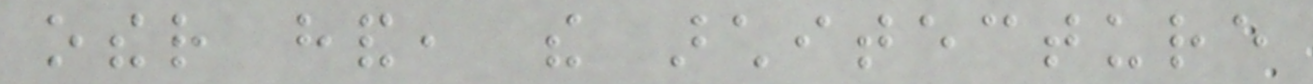other hand, the architecture
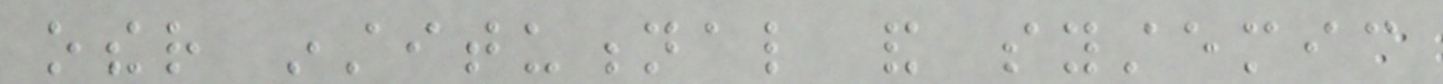other institutional and systemic
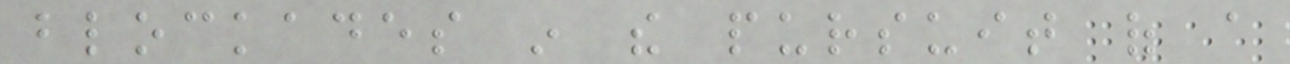blockades in the pursuit of a
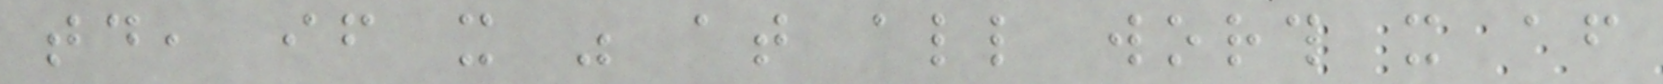today, if it was at all worth it after
